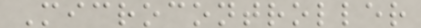Microcontroller
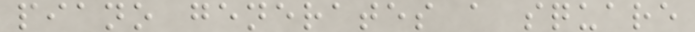piano generates a square
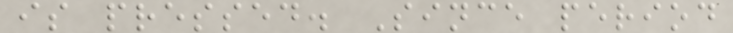is pressed. Since period
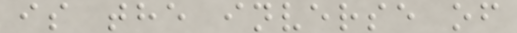is the inverse of
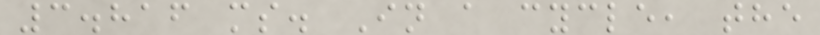3.816 ms. In a cycle, the
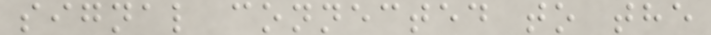signal connected to the
